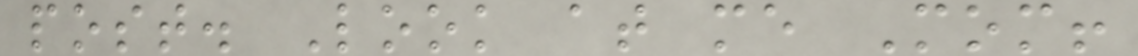post. Look at me Mom!
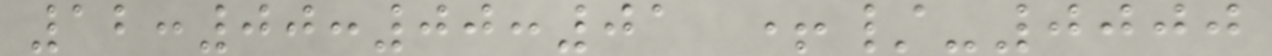12:00:00:01 +/-0000
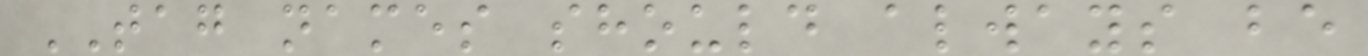TAG names should always be
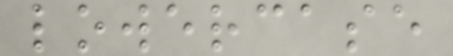lowercase
